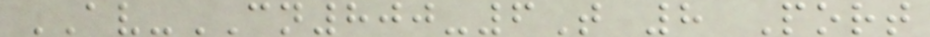AV-CN800-6T 8 Port
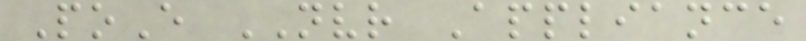PoE NVR Appliance
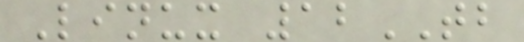Linux 12TB
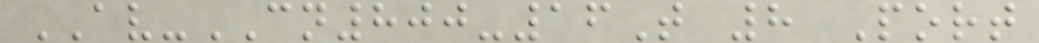AV-CN800-16T 8 Port
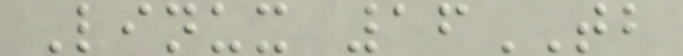Linux 16TB
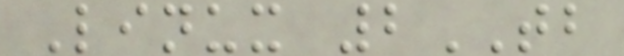Linux 2TB
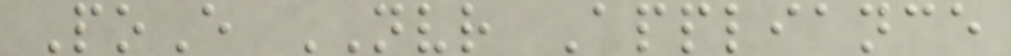PoE NVR Appliance
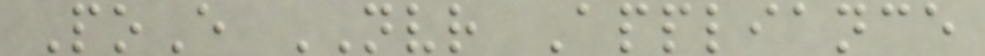PoE NVR Appliance
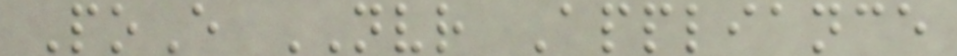PoE NVR Appliance
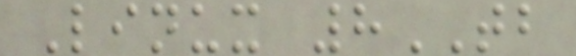Linux 8TB
